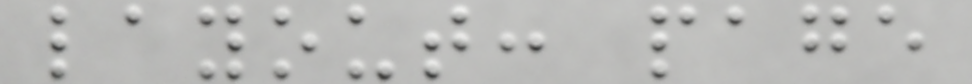layout: page
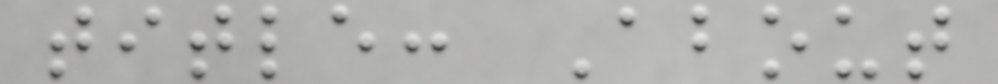title: About
